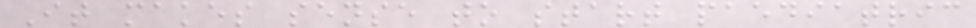It makes sense to start paediatric
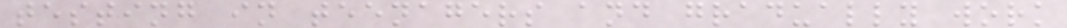testing in teenagers and gradually work
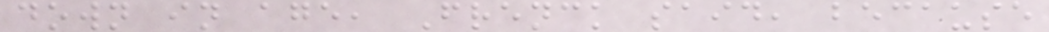down in age, Frenck said, because
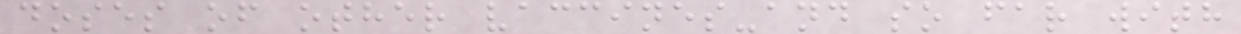doses of other vaccines-and so far with
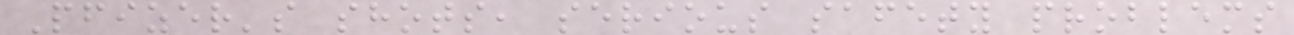Pfizer's shots, serious safety problems
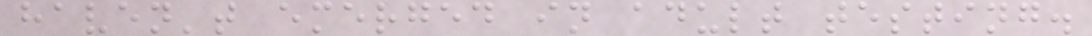haven't emerged in adult testing.
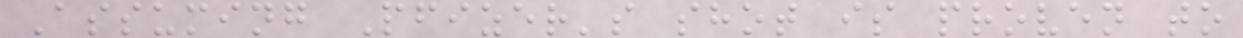Assuming Pfizer's shot is proven to
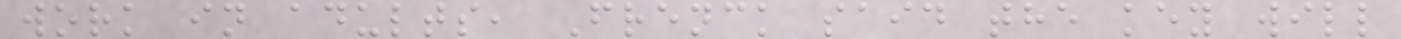work in adults, Frenck said the key will
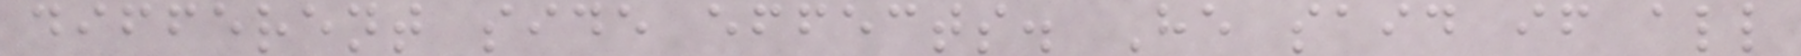different side effects. He said if all
